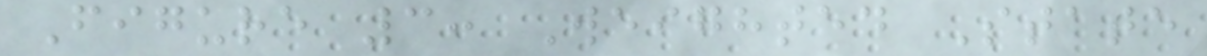Figure 3: Weighted State
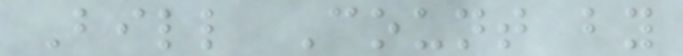Bill Count by
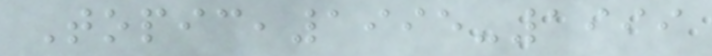Topic,1995-1999
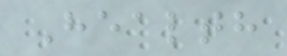Health
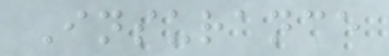Insurance
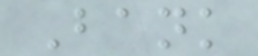Bank
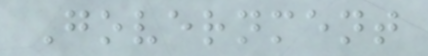Government
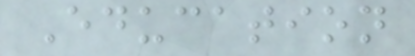Education
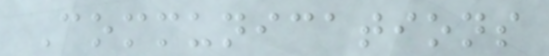Communications
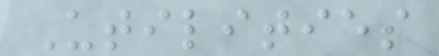Utilities
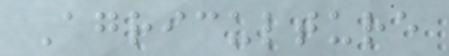Agriculture
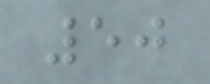50
